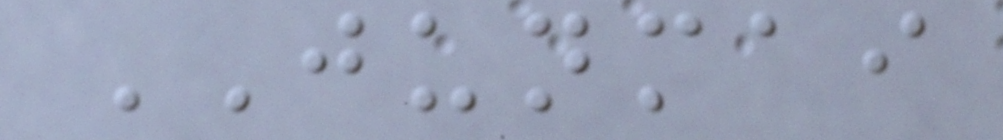JUNMAI
